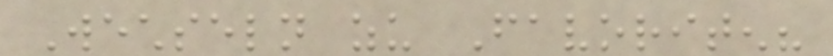Wechseln zu Favoriten?
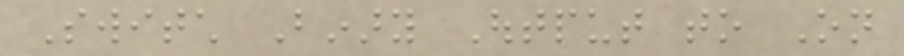Switch Binary Output to On
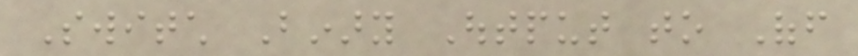Switch Binary Output to Off
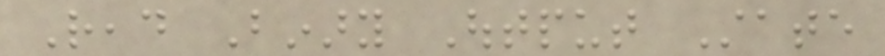Read Binary Output State
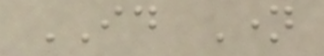ID Name
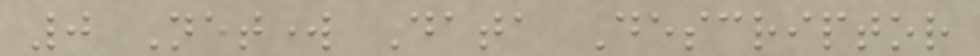0 Network Data Descriptor
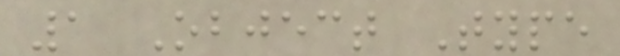1 Object Type
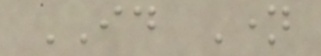ID Name
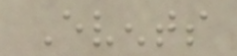Events
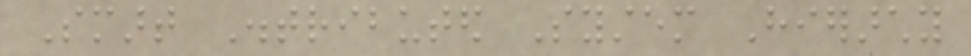Smart Distributed System Hierarchy
